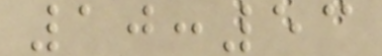10:53
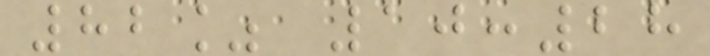82% 10:28
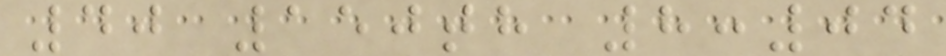40 150th 8:04
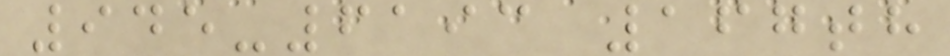945-6193 167th
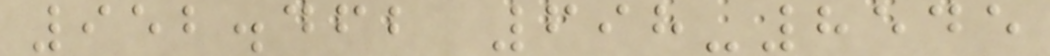952.462 698-8545
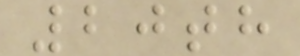20th
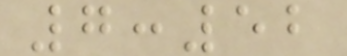7:52
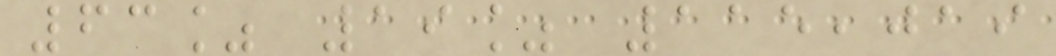63% 19% 115,019
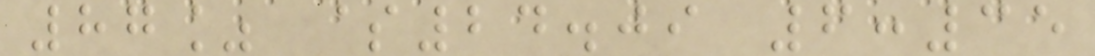87% $24.09 6:35
